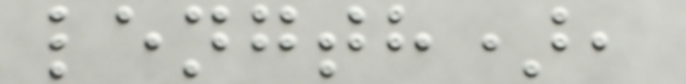length),
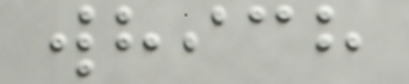which
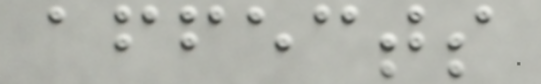affects
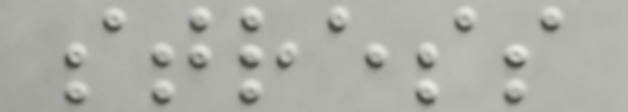stress
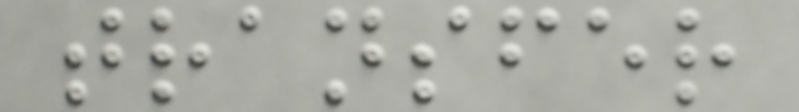transfer
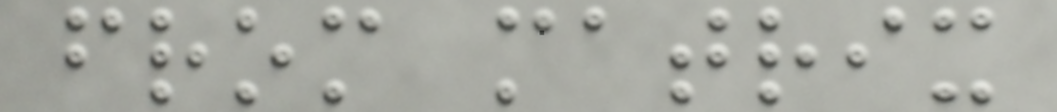from matrix
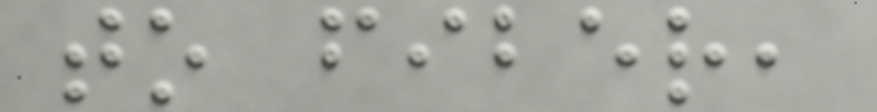to fiber,
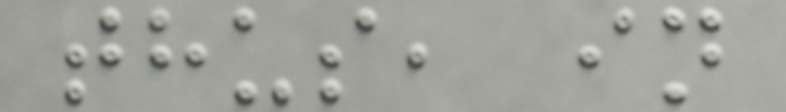thus, in
